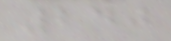240
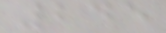245
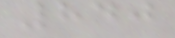840
